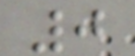0
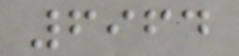6964
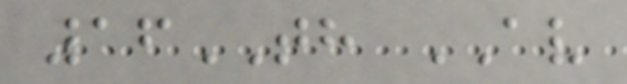16TH AV
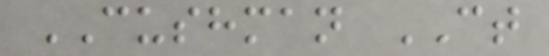CUSHMAN CT
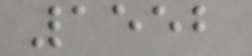1552
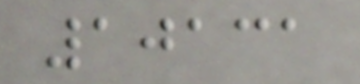10131
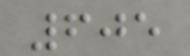605
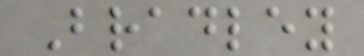Bradley
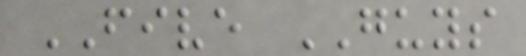FIVE GUYS
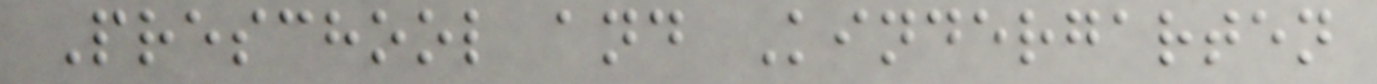Preschool and Kindergarten
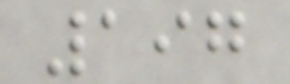197
